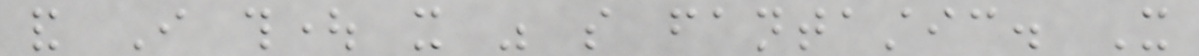and I thought it was so fantastic. It
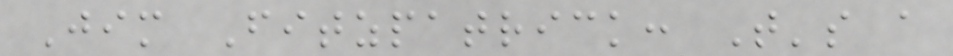Jim Fitzpatrick: That's a
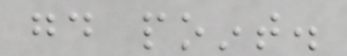good point.
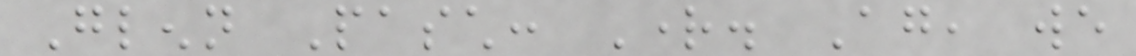Glenn Pasch: Right. Again, we
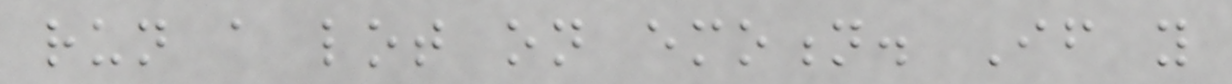run a lot on emotion. If you
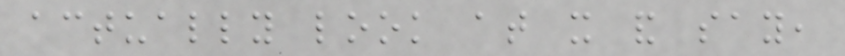actually look at it and say,
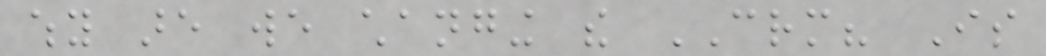why are we changing the CRM? Is
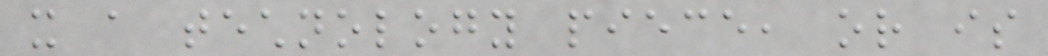it a technology piece, or is
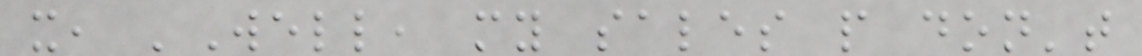it, 'Well, my sales people don't
